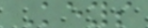Keys
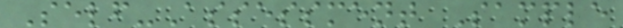Self-Assessment Sample
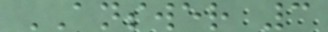ANSWER 3
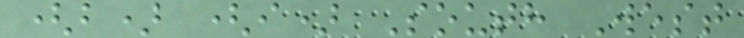(b) (i) South West
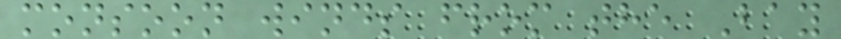monsoon winds from the Bay
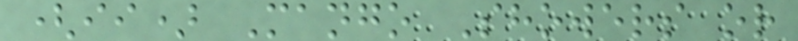(ii) Mango Showers or
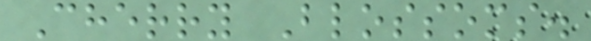Cherry Blossoms.
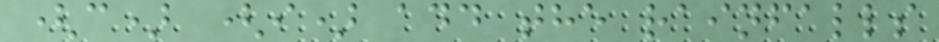(c) (i) add the rainfalls
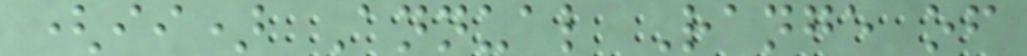(ii) Annual Range of
